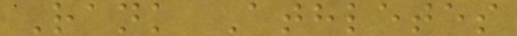Rank Athletes
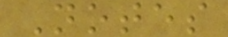Notes
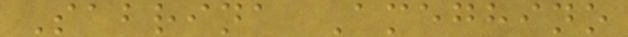Sabrina Ameghino
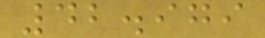42.979
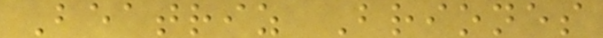Beatriz Briones
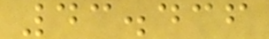43.436
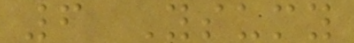6 Ysumy
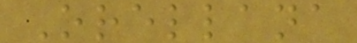Orellana
